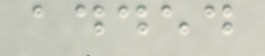added
